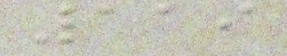119
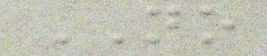NO
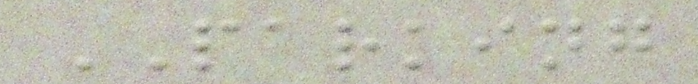PARKING
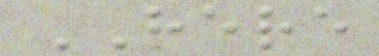HERE
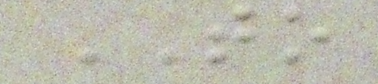TO
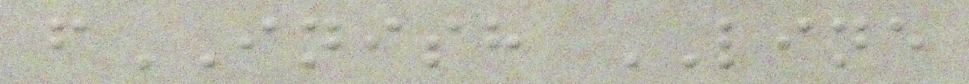fINISH LINE
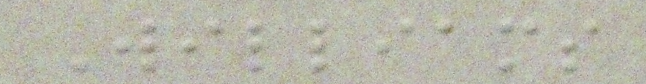Williams
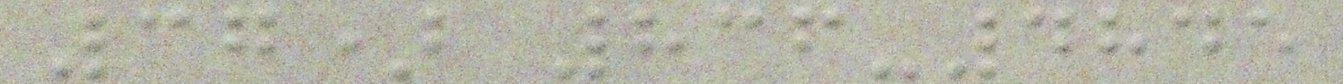37) 836-4845
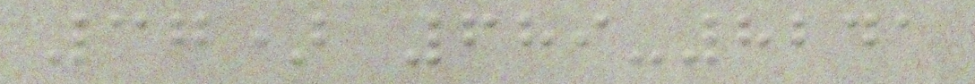37) 689-8241
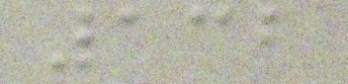132
